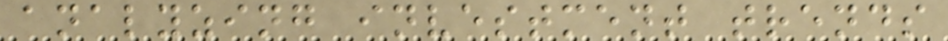analyzing investment trends
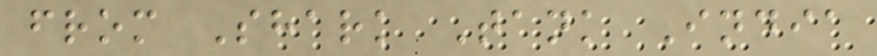from Shark Tank India
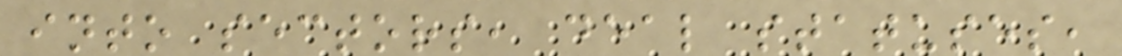into sectors, deal statuses,
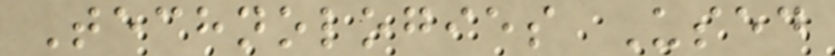Technologies Used
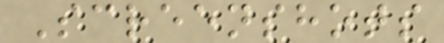Screenshots
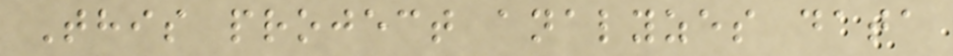This project analyzes data
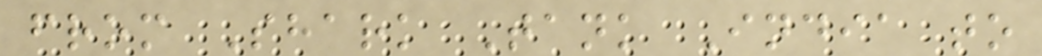from Shark Tank India to
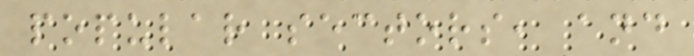popular sectors, and
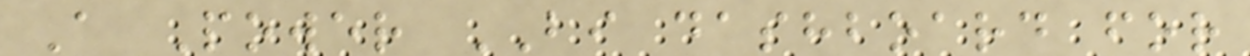A Power BI dashboard for
